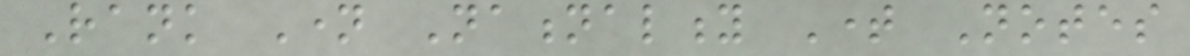Rank Name Nationality Time Notes
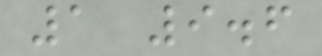1 9.6
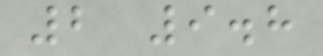2 9.8
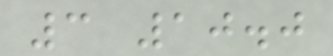3 10.0
